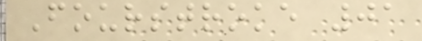Fourstroke 01
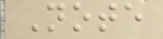Note
